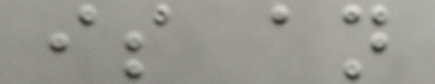is an
